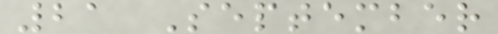21 September
